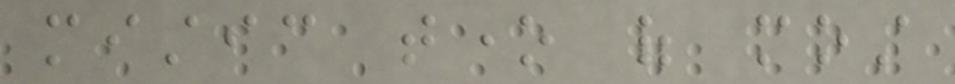mistic tone of most
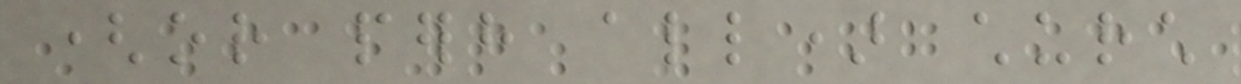(or perhaps all) church
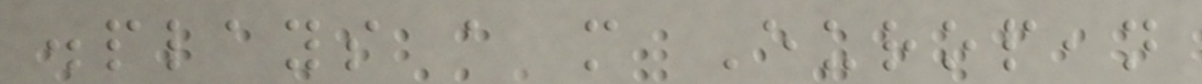displays a more European
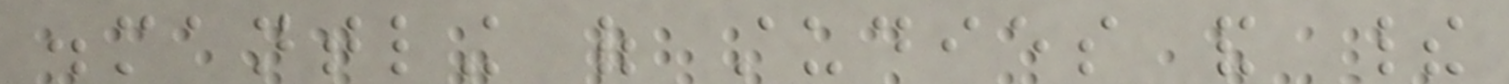dismantling of studies and their
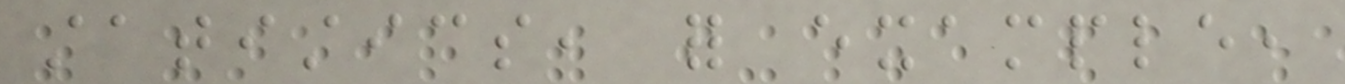statistics, for example,
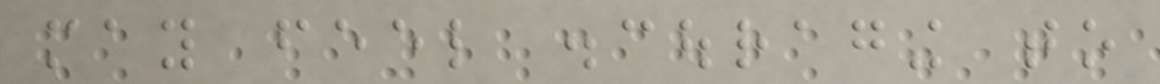may feel discouraging to
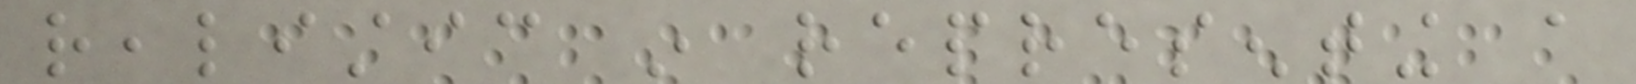realistic in representing a
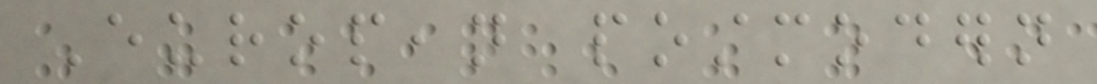European postmodern
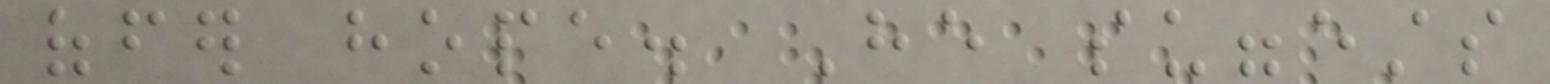offer hope. He suggests
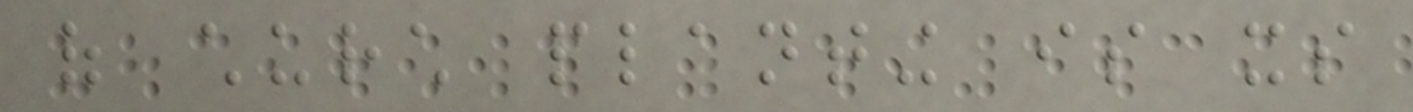of church planting is its
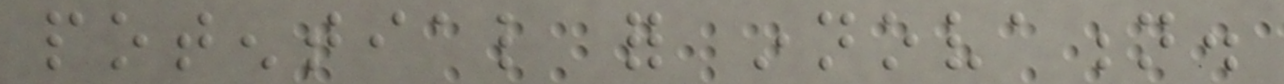potential for innovation.
